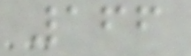166
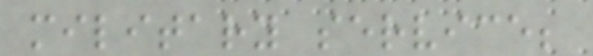military service;
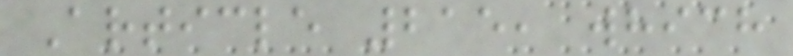Article 215, which
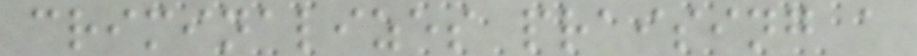criminalizes praising a
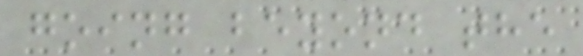going beyond the
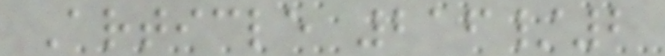Article 216/2
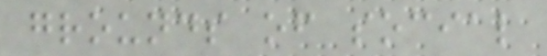grounds of social
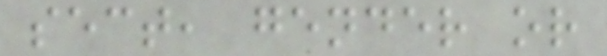sect, gender or
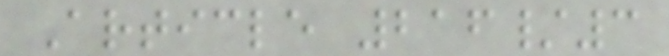Article 216/3
